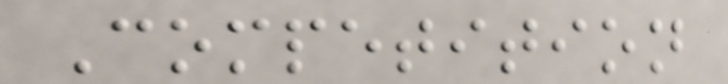Competition
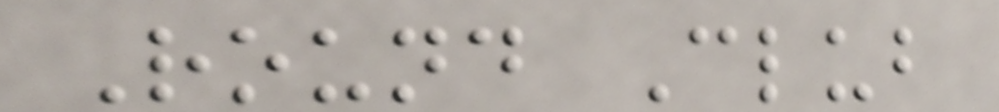Round Club
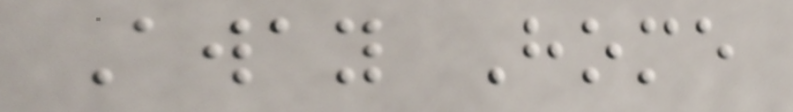Away Home
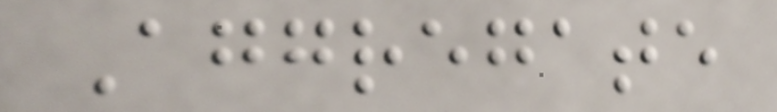Aggregate
